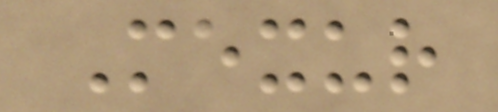Mexur
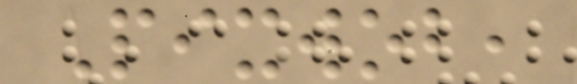Pixwob,
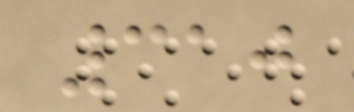310
